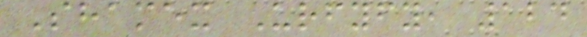Shamex Urfyfy, 124
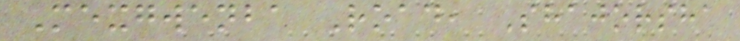Mexgwenba Road, Shajorsha
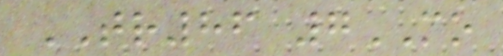TR86 7MO
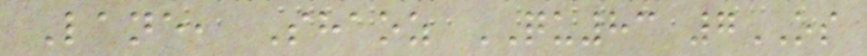Lane, Shaoz QU83 7OS
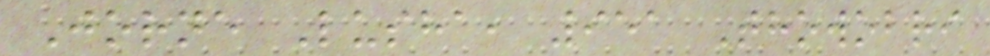Jorne Lusha, 951 Thowobri
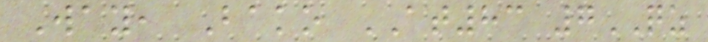Way, Bako AT83 7QZ
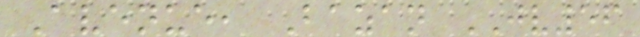Avenue, Bazan JV56
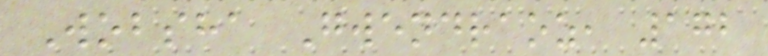Wobsha Gwendraoz, 172
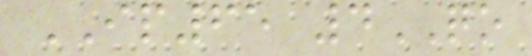IP65 4QO
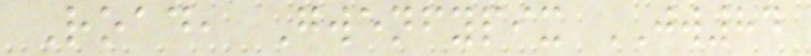Road, Gwenfypix JW84
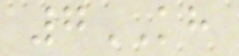7KH
